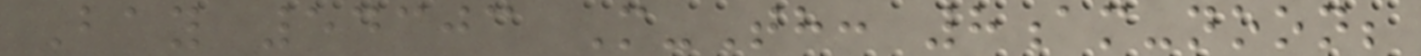Bay 54303 M-Th: 8am-noon;
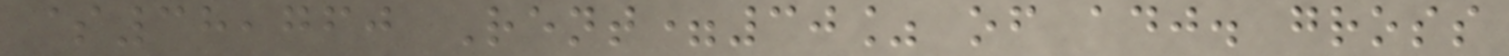$38,760 Rent=30% of adj. gross
